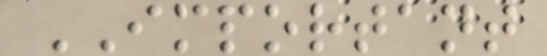IMPORTANT
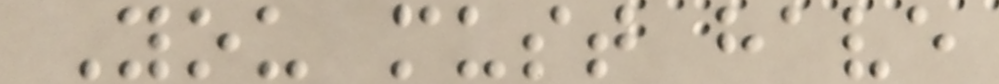You must have
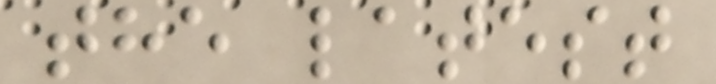the latest
